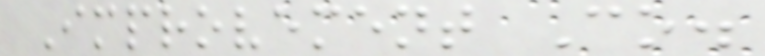Improvement Co.
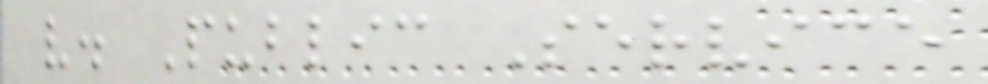v. Public Service
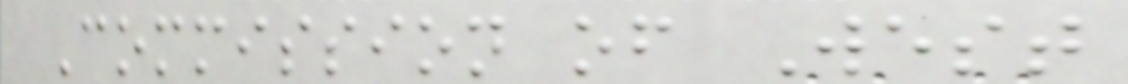Commission of West
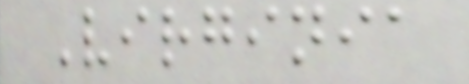Virginia
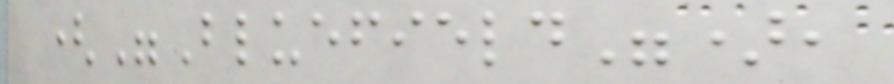("Bluefield"),
